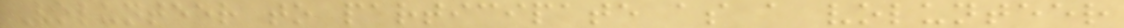Volunteer to participate as a volunteer
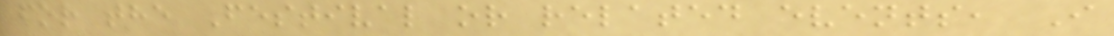for the Festival or related events, I
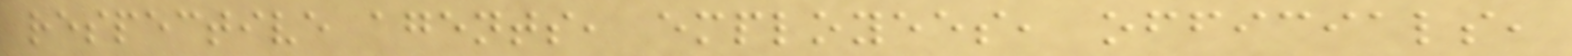respective agents, employees, officials,
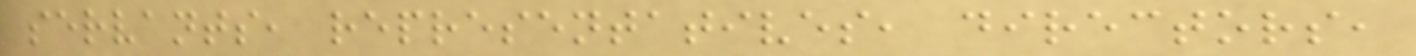servants, representatives, directors,
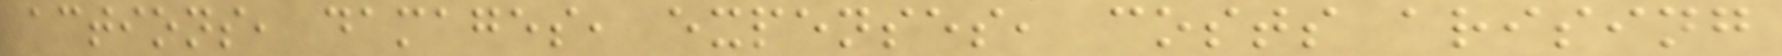actions, damages, expenses, costs arising
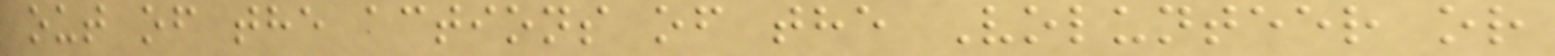out of the actions of the Volunteer or
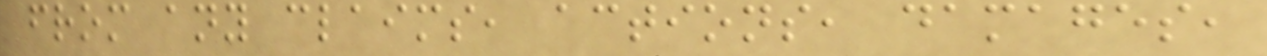from any claims, actions, damages,
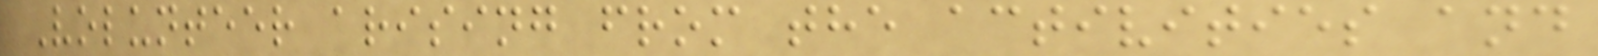Volunteer arising from the activities and
